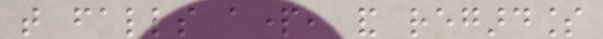that falls apart, and regardless
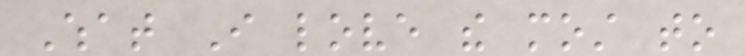What I love the most to
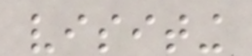visiting
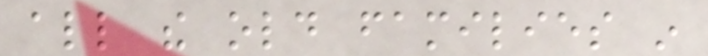all the old families in
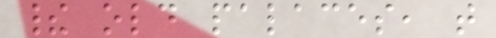their old palaces, that
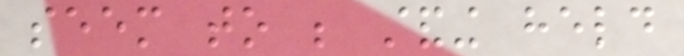seem to be standing held
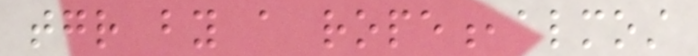together by a rope,almost
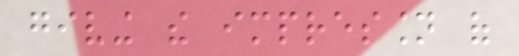giving the impression of
